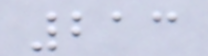213
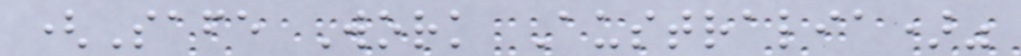(Safe Work Australia)"
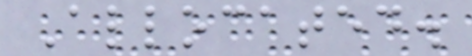Allocated.
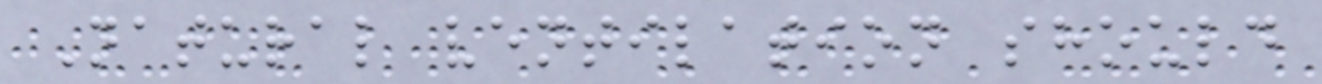Natural ventilation should
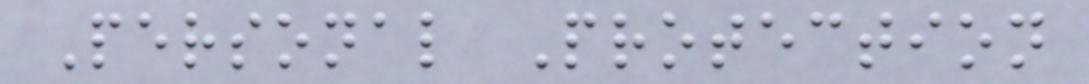Personal Protection
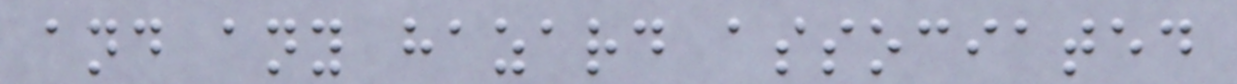and any hazard associated
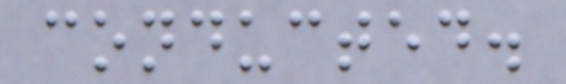conducted.
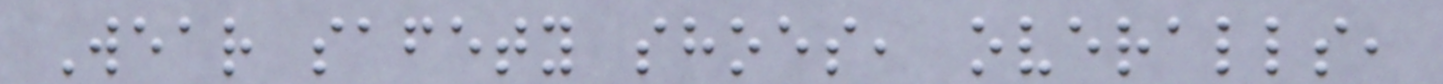Wear safety shoes, overalls,
